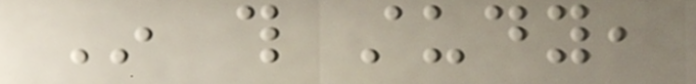In this study,
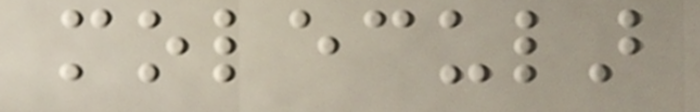molecular
